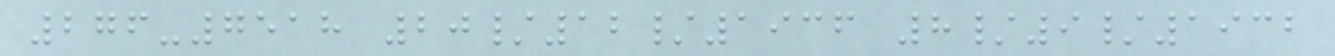276-7518 20/12/1936 8/9/1932
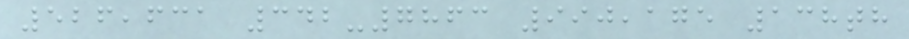526,631 342-7863 990,175 138th
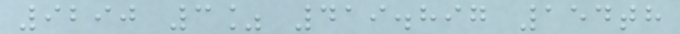9290 3% 419.897 154th
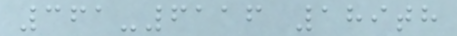361-6116 189th
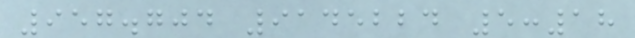957.704 9145224 5:18
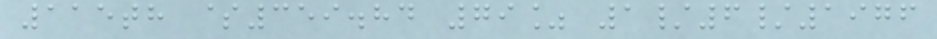115th $359.84 79% 1/6/1976
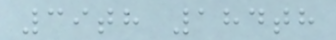39th 184th
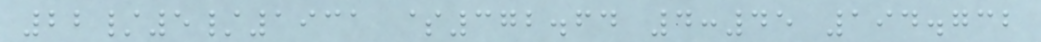22/5/1931 $372.64 4:45 194.732
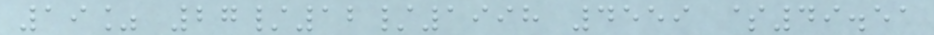19% 27/12/1998 4559 $49.51
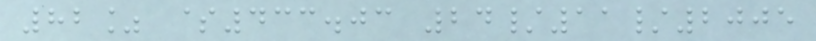82% $433.03 24/11/2005
